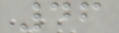46
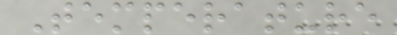Temperature
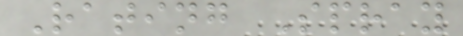Rating Spray
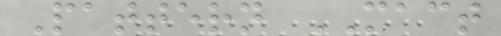Pattern MACT
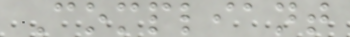Compliant
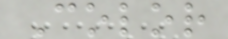Color
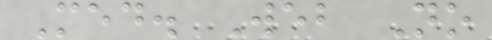Med. Web No
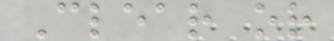Clear or
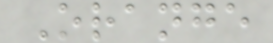Orange
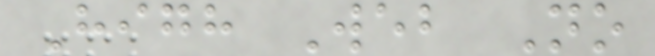High Web No
